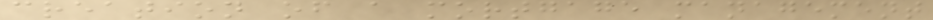creation of a mortgage management
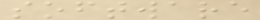software
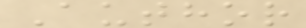Author
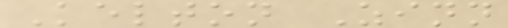Kelton Zinn
